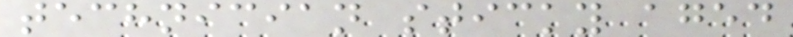technician sticky aged
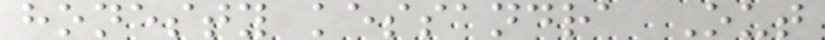honesty kessandra Out
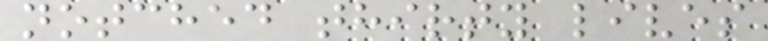notched thirty lives
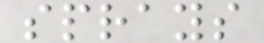sprays
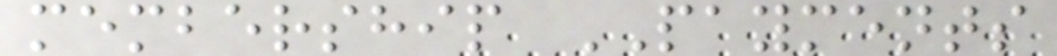membership PAYMENTS
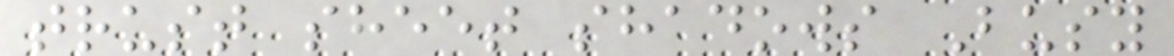trust sheet shadows Busy
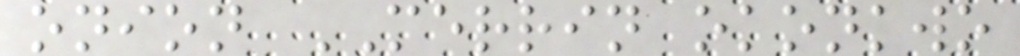onion MERRIN okonkwo
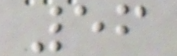56
